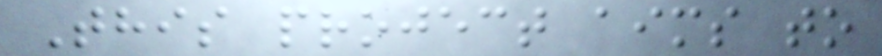This project aims to
